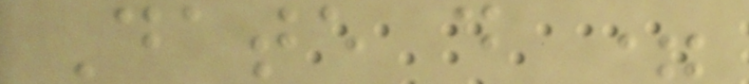Date d =
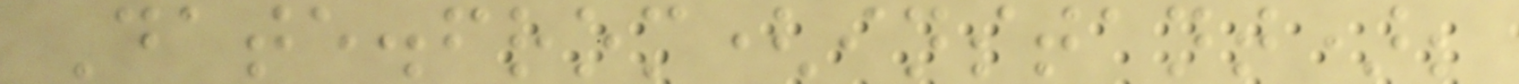Date.from(instant);
